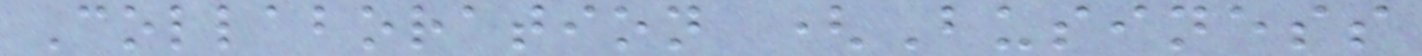Collaboration (Business
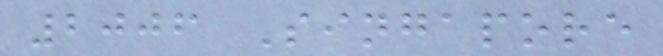2006 Singapore
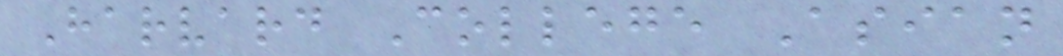Harvard College Asian
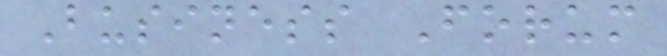Business Forum
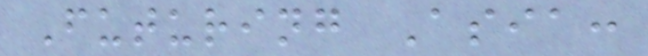Futuring Asia:
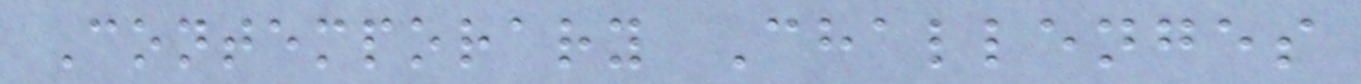Contemporary Challenges
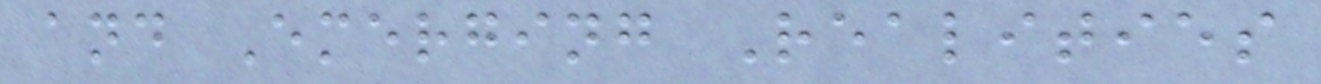and Emerging Realities
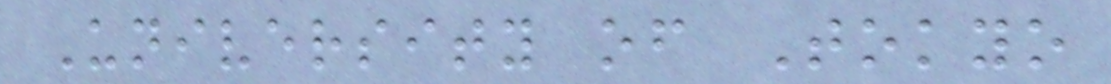University of Tokyo
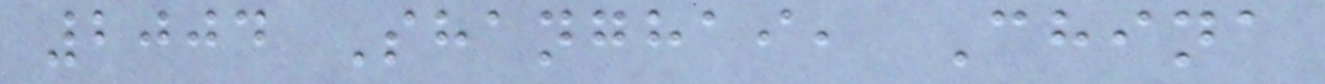2004 Shanghai, China
